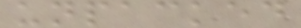unpacked
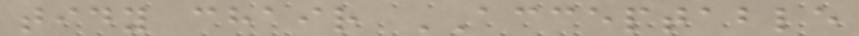tidy chair ACCEPTABLE
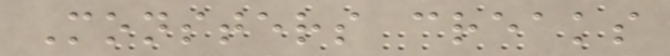Monsters creaks
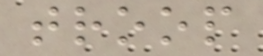troop
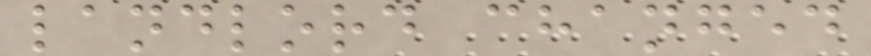landlord changed
